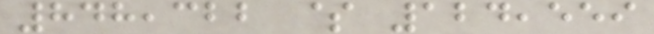848,322 $ 124,559
